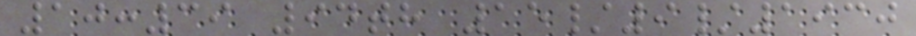10:39 94th 15/9/1930
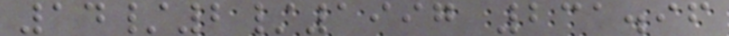14/2/1997 231.96
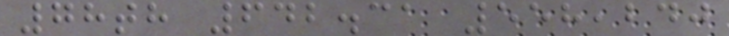78th 642.31 558,240
